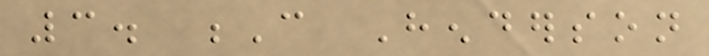3. C Henderson
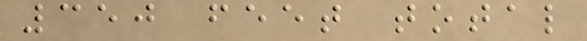350 feet total
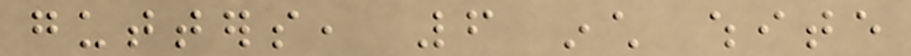gutters, 6 inch white
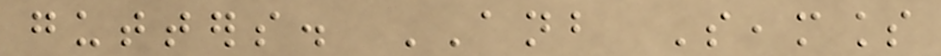gutters. ANB Seamless
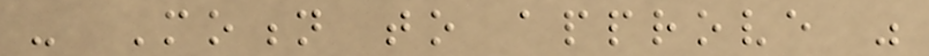- Motion to approve was
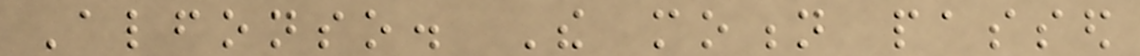Alfonso. The motion passed
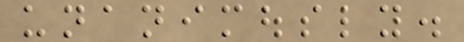unanimously.
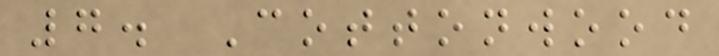7. Cottonwood
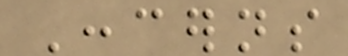Concerns
